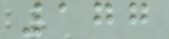177
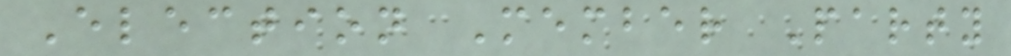Election Member Party
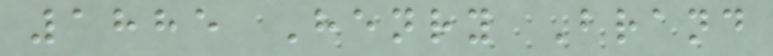1885 Henry Brand
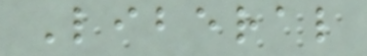Liberal
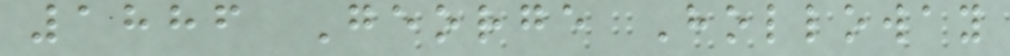1886 George Holloway
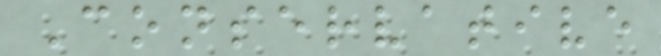Conservative
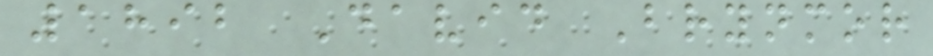1892 David Brynmor
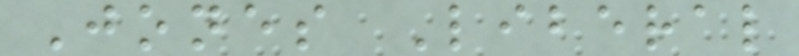Jones Liberal
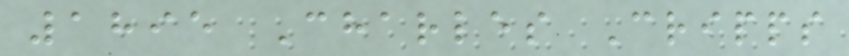1895 Charles Cripps
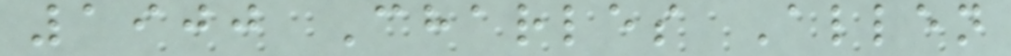1900 Charles Allen
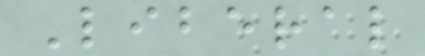Liberal
